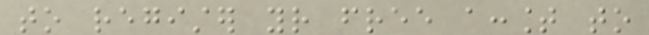to register your free account to
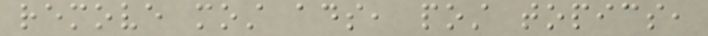remove most ads, post topics,
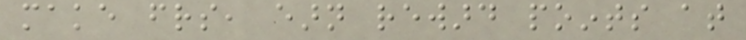make friends, earn reward points at
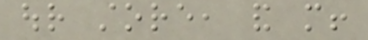our store, and more!
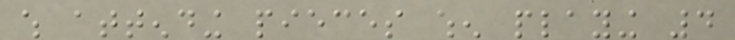which attending pieces when playing 4
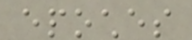epoches
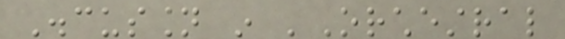Discussion in 'Orchestral
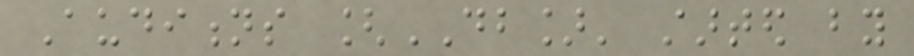Auditions [DB]' started by
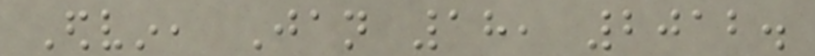Edvin, Jan 18, 2012.
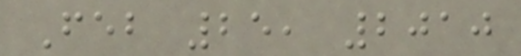Feb 25, 2010
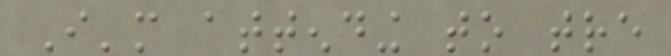I'm attending to tre
